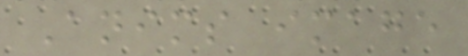Anims image
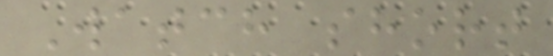Watch short
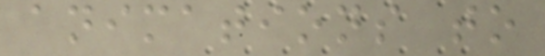animations to
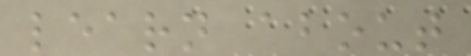learn about
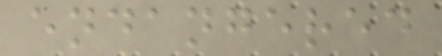endangered
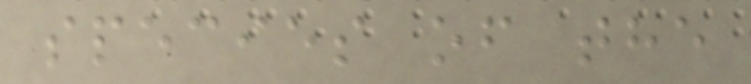species of the
